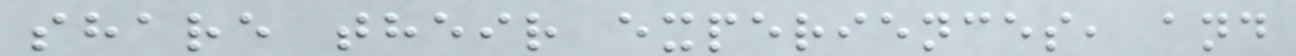share their experiences, and
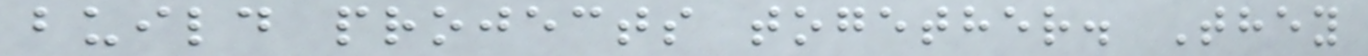build projects together. They
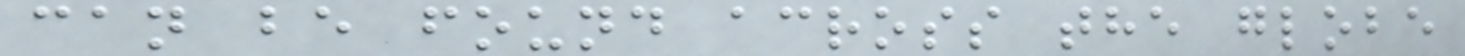can be found across the globe
